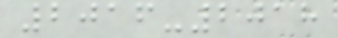2016-2018
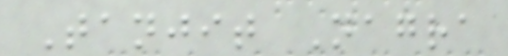Tanjit Nagra
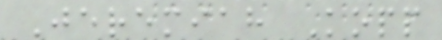Jeremiah Kopp
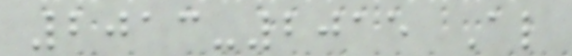2013-2015 Al
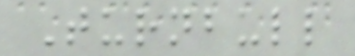Turnbull
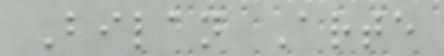Bilan Arte
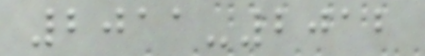2011-2012
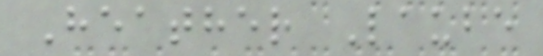Heather Laube
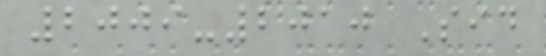2009-2010 Sid
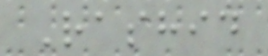Rashid
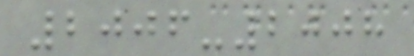2006-2008
